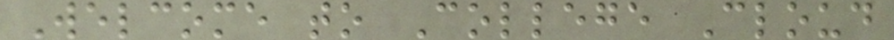Welcome to College Cloud
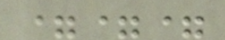===
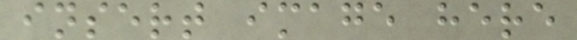insert image here
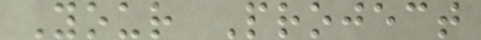Your Project
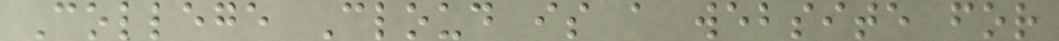College Cloud is a website for
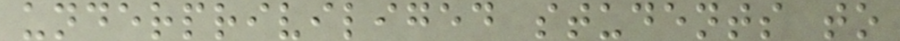underpriviliged students to
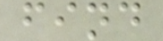find
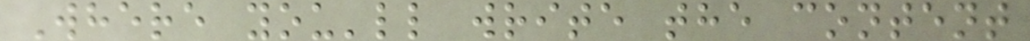Where you'll write the content
